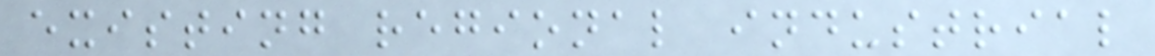existing regional industrial
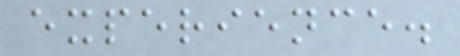experience.
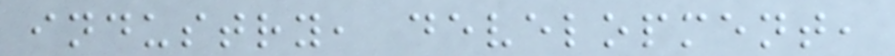industry, development,
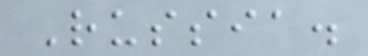Russia.
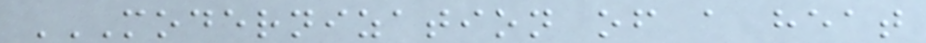MODERNIZATION OF A HEAT
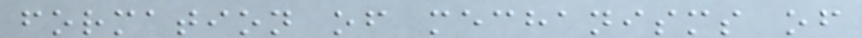formation of mechanisms of
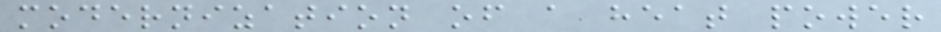modernization of a heat power
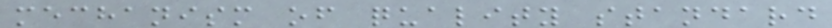mechanism of quality standard
